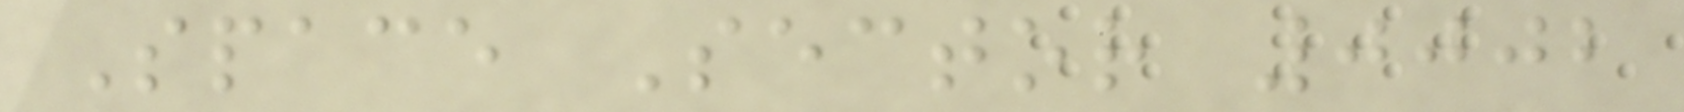Space Sector 0002
